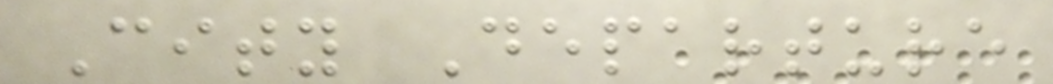City Departure
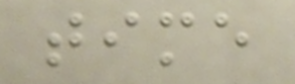time
